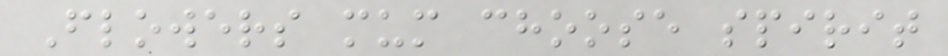Flowers mum choose spirit
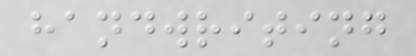handwriting
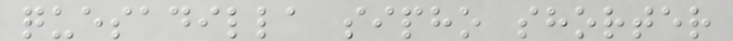quesadilla sipho shorter
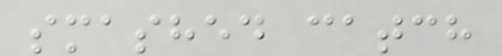smashed catch
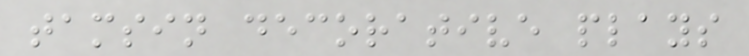tamsin decorative plays
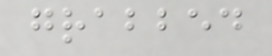grabbed
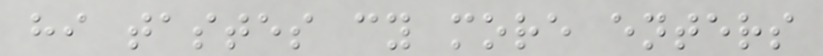hi tastes cy more enters
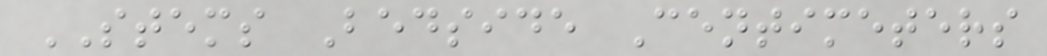STEMS Bedside Centimeters
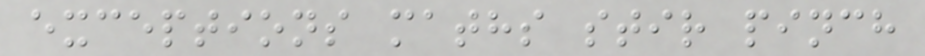exceptions maths stir pinch
